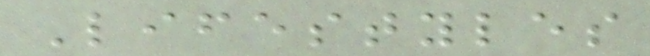Lifestyles
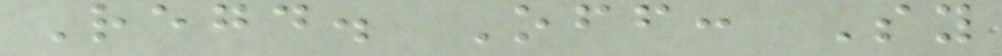Regd. Off: Sy
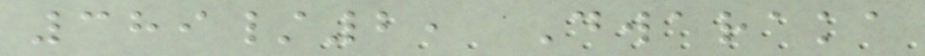389/2, Dwaraka
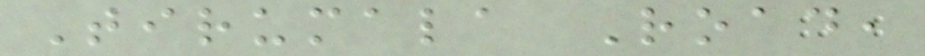Tirumala Road,
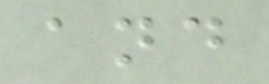and
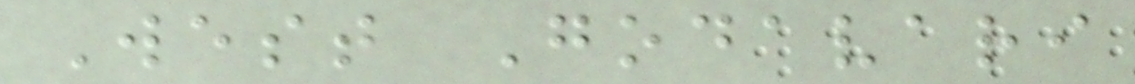West Godavari
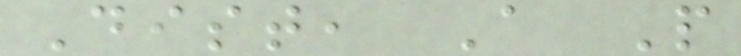Dist, A P
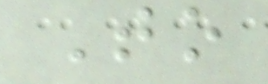To
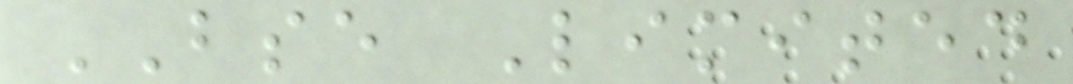BSE Limited
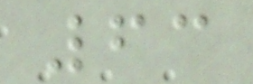63
